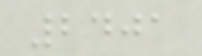2401
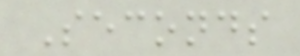Seconds
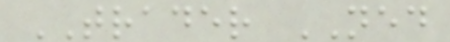TRADER NED
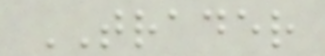TRADER
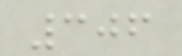306
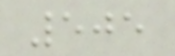505
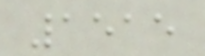1515
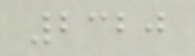2320
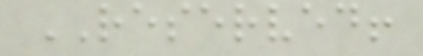RESERVED!
